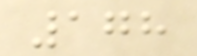178
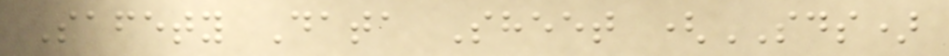Safety Data Sheet (SDS)
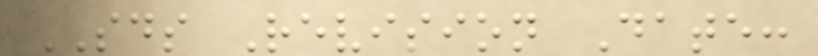SDS Revision Date:
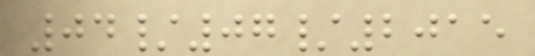04/07/2015
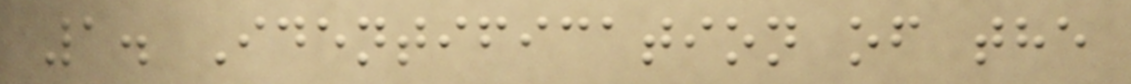1. Identification of the
